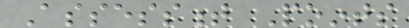Assessment Points
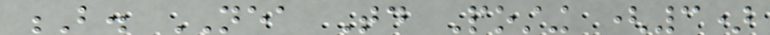B. NEA Today Posting (3)
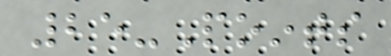25-Points
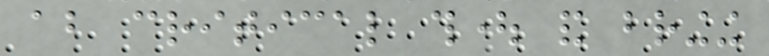about critical thought and bringing
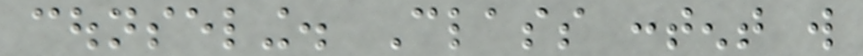counseling. Class content will
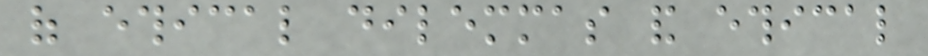of ethical dilemmas and ethical
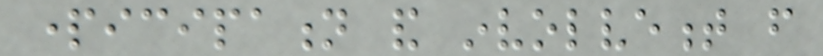participation and involvement from
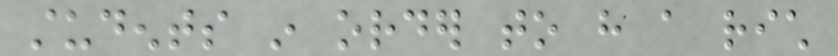students in order to have a rich
